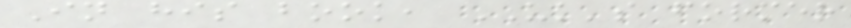In his book, UK's former
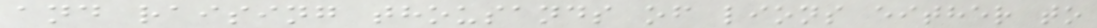and raising thousands of lions either to
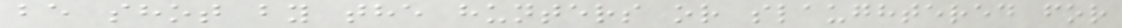be shot by the hunters or slaughtered for
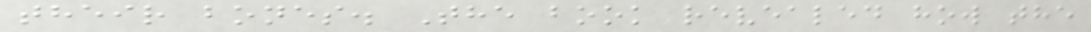their bones. The book revealed how the
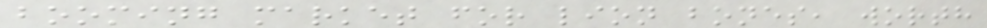booming market for lion bones, worth
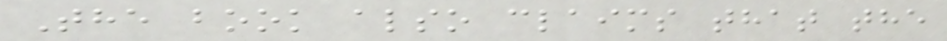The book also claims that the
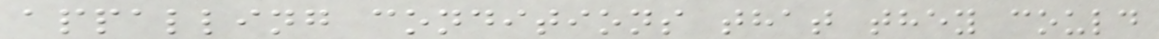appalling conditions that they could
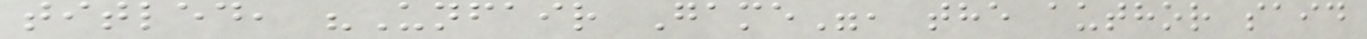titled, "Unfair Game", the author said
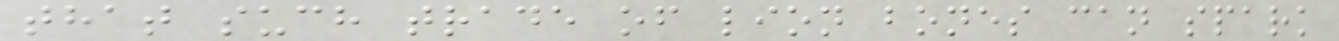that such trade of lion bones can spark
